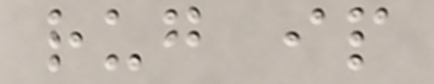rug ip
